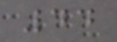44
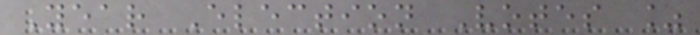Year Election Votes %
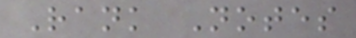Rank Notes
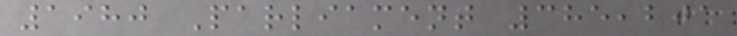1980 Parliament 385,201
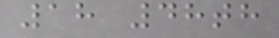18 48th
